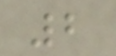2
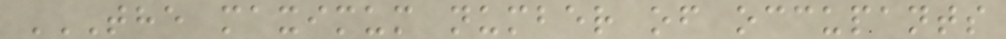THE MAXIMUM NUMBER OF OCCUPANTS
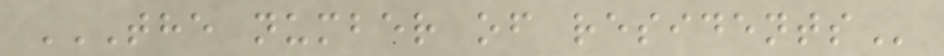THE NUMBER OF RESIDENTS
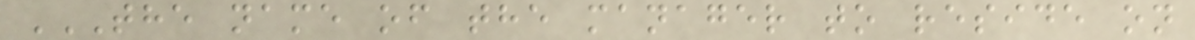THE NAME OF THE MANAGER TO RESIDE ON
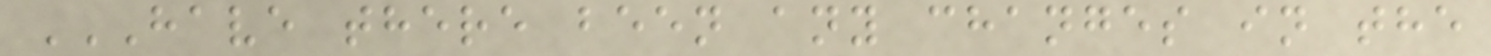HAVE THERE BEEN ANY CHANGES IN THE
